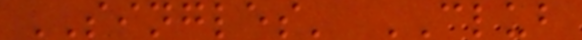SINGLES' CLUB
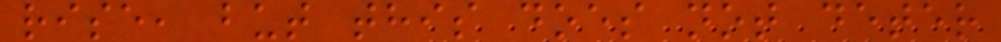rise, but this does not deter
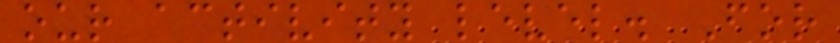our activity level. For
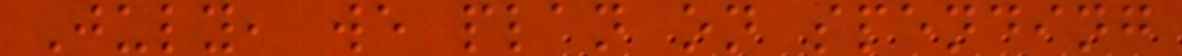July, we plan on spending
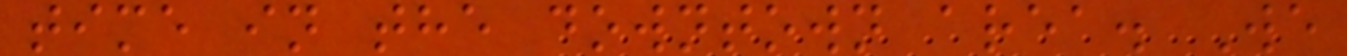time in the downtown area. We
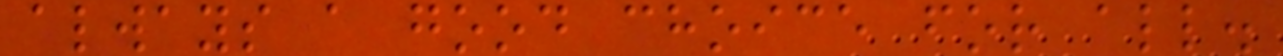always a good choice for all.
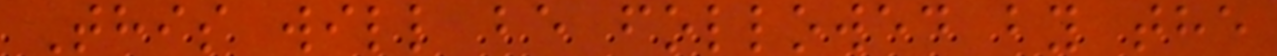This will be followed by the
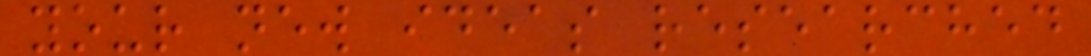your new ideas researched
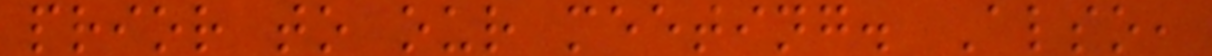prior to our meeting. Also,
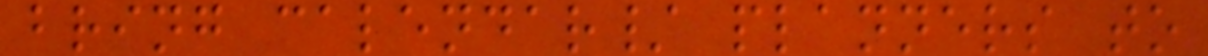bring calendar/ planners to
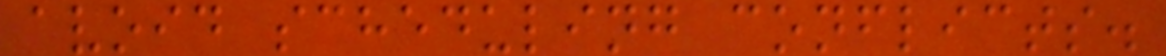avoid scheduling conflicts.
